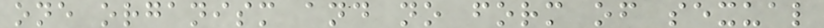one organism and no form of sexual
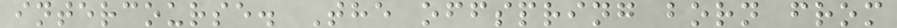intercourse. The offspring born from
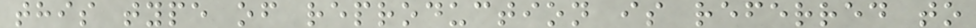this type of reproduction is referred to
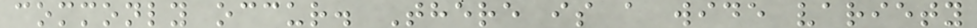commonly occur. There is a wide variety
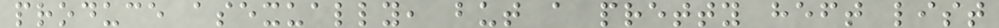produce asexually, but a pretty heft list
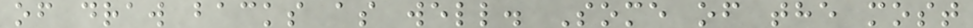of draw backs as well. Some of the most
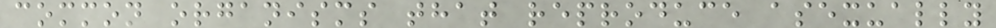common organisms that reproduce asexually
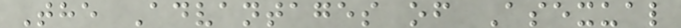The Advantages of Asexual
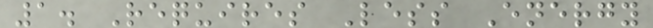1. Requires Less Energy
